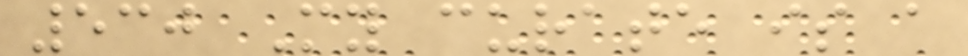530 My curate is a
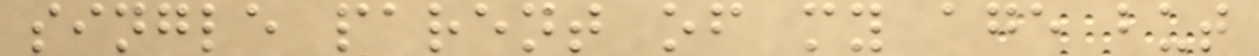single parent of my age but
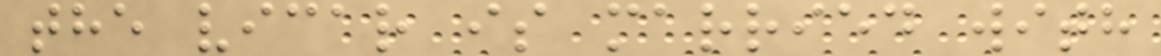the vicar is married with
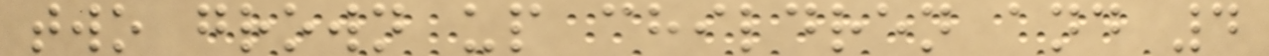two grown up children and 4
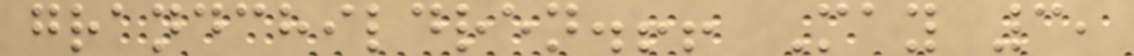grandchildren.!! May 3,
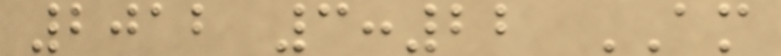2012 3:22 AM
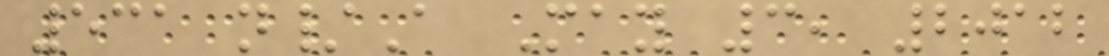531 n/A May 3, 2012
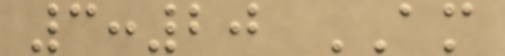3:20 AM
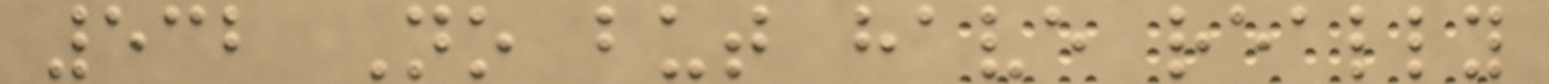532 No but have really
